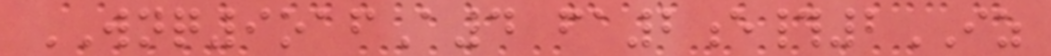WNQ9oafA4 fa2e#2IZ
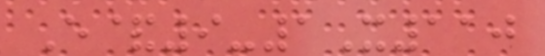E&9-1X110
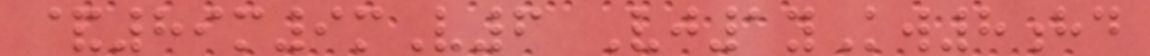&89m9mV6 Vj1yKw8hd
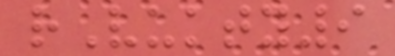rVukty9
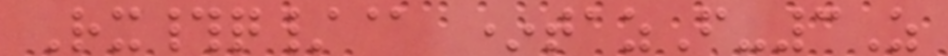Rx#q/@ *tazF-3Z
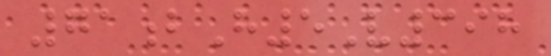71bH5V398
